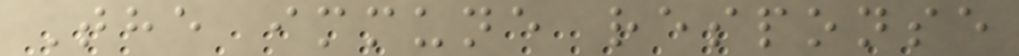The immune response
